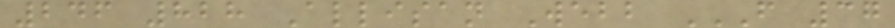246 828 Allisan Webb F 37
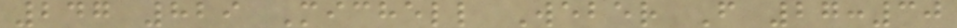247 829 Michell Weber F 27:30
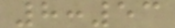8:53
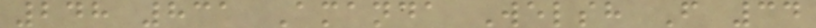248 831 Amanda Welsh F 34
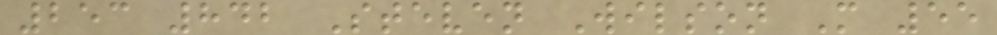253 842 Steven Wilson M 55
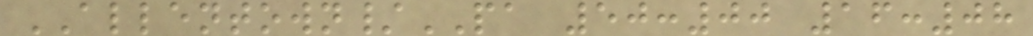ALLENTOWN/PA 50:00 16:08
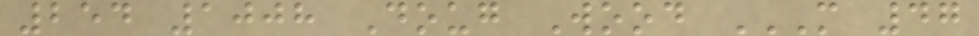254 1008 Doug Wood M 47
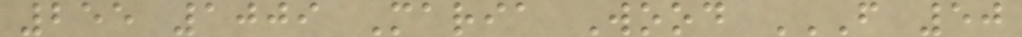255 1009 Maria Wood F 50
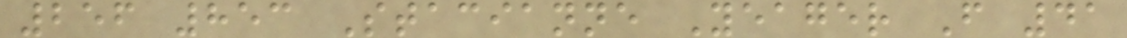256 853 Stacianne Yeager F 41
